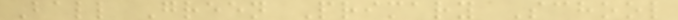Ball Green Primary School
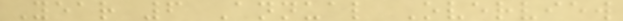Year 6 Annual Overview
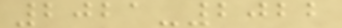2021-2022
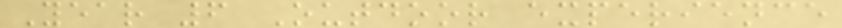Year 6 Outdoor experience
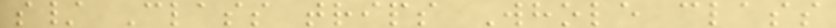s/ Class trips Whole class
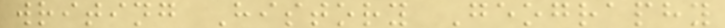writing History Geography
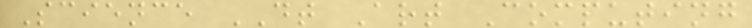Science DT Art Computing
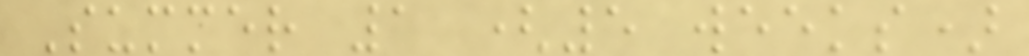Summer 1 (5 weeks)
